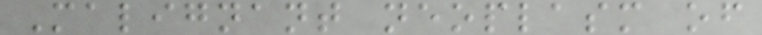Malignant neoplasm of
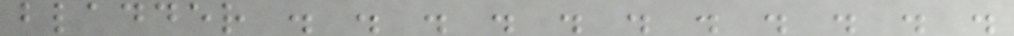bladder . . . . . . . . . . .
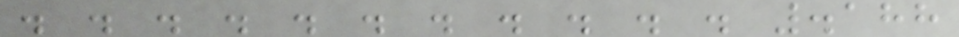. . . . . . . . . . . .188
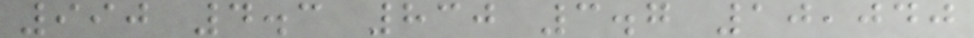990 4.3 830 3.7 10,040
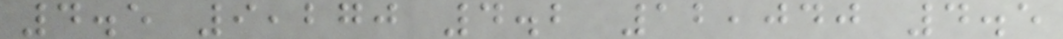4.5 9,270 4.2 12,040 4.5
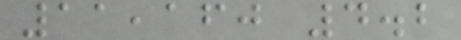11,160 4.2
